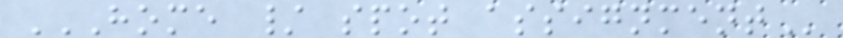HOME / SPOT ASSIGNMENT
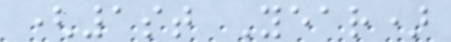(1st Year)
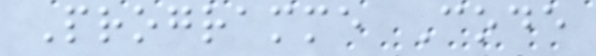Programme Code
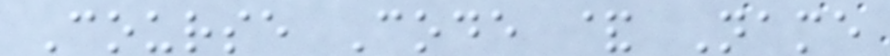Course Code & Name
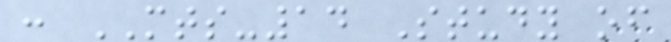: MTS-14 Study of
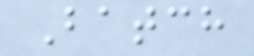Batch
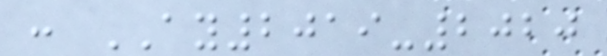: AY2019-2020
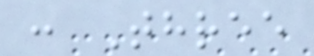: Three
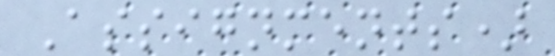Assignments)
